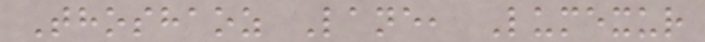Thoshaoz Lane, Lumexur
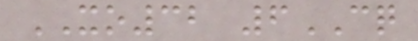XO32 6CQ
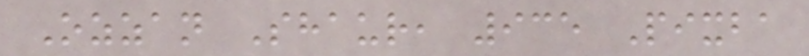Ozzan Shaur, 935 Pixba
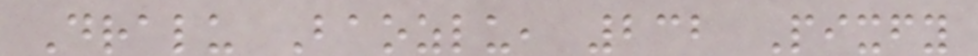Dralu Baozlu, 232 Pixfy
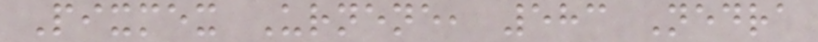Pixmex Urnene, 583 Nedra
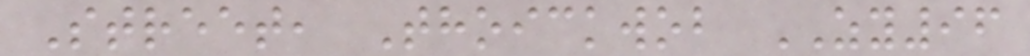Street, Thoickwob ZY96
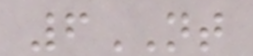6NT
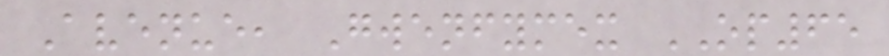Avenue, Gwenfymex OP65
